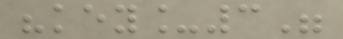"key_3"
